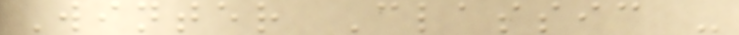Winter Classic -
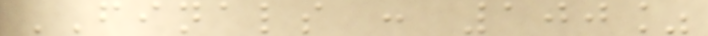FINALS : 100%
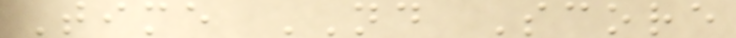Time ND Score
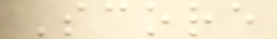Score
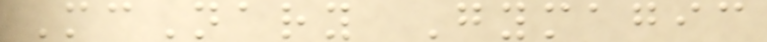McNary Gymagic
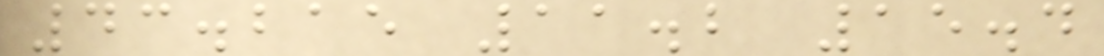43.215 11.2 15.4
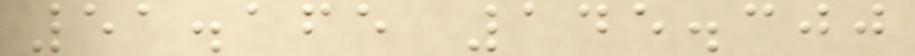51.165 145.300
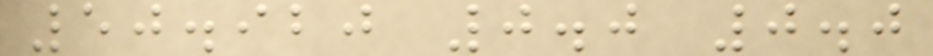50.920 0.0 0.0
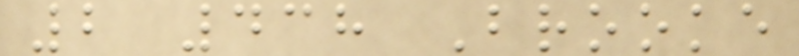2 438 Brooke
